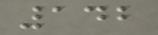142
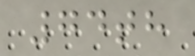74th
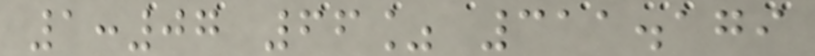1:07 66% 311.179
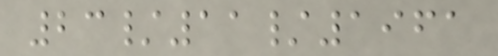23/11/1961
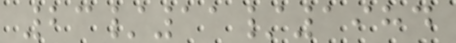23/11/1984
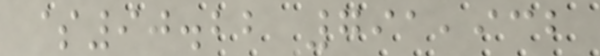$90.22 791,932
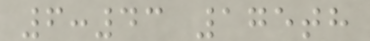6:43 175th
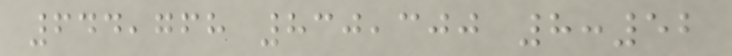644,768 830,300 8:52
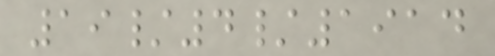19/4/1914
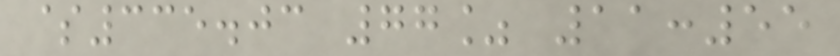$335.03 77% 11:55
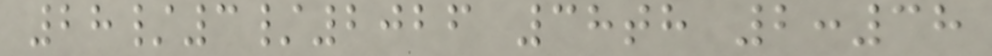28/3/2026 38th 2:38
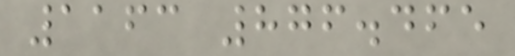1163 876.465
